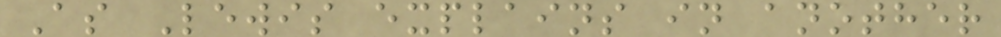As Lewis explains in another
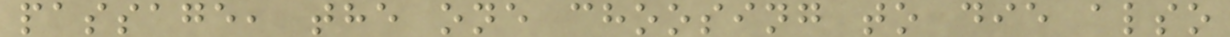passage, the one choosing to die also
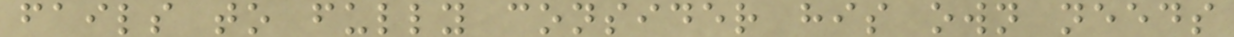fails to fully consider his own needs
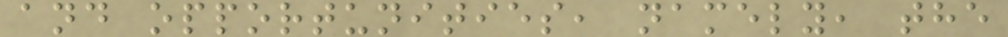and opportunities, namely, the
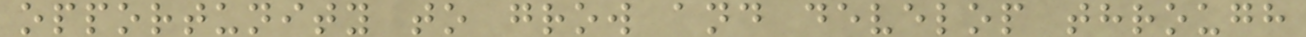opportunity to grow and develop through
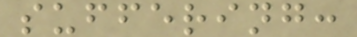suffering:
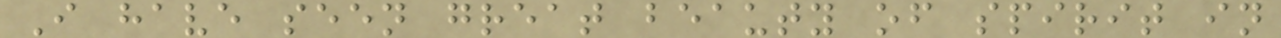I have seen great beauty of spirit in
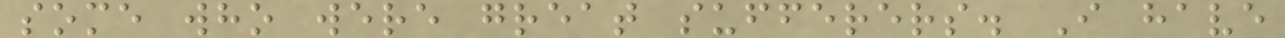some who were great sufferers. I have
